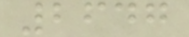2647
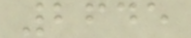2645
